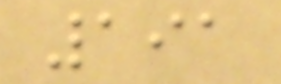191
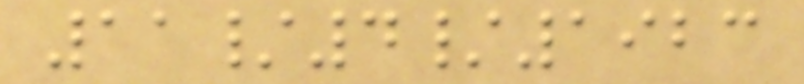11/4/1923
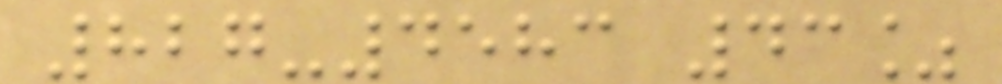827-4583 43%
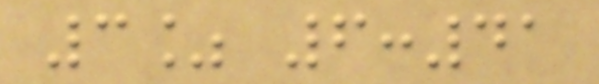3% 6:41
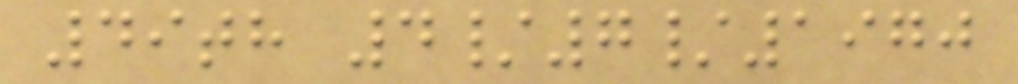49th 4/7/1970
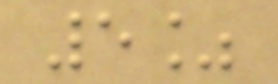5%
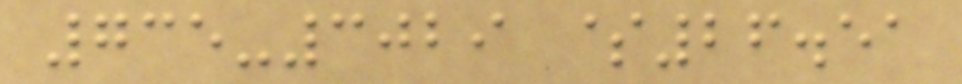735-3029 $26.51
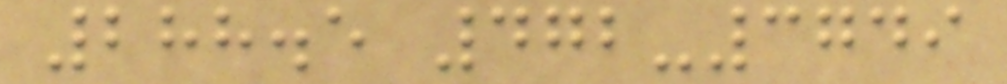288.5 472-3749
